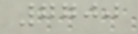7700
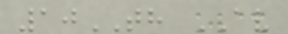10TH AV
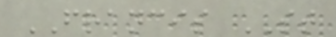FRANCIS ST
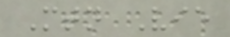Mtn Vie
